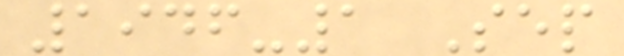1946-1 Sep
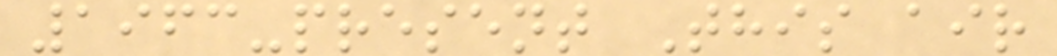1963-present This air
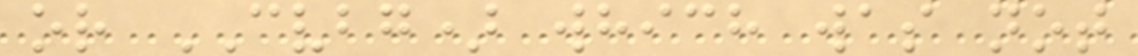or CVBG) which was not
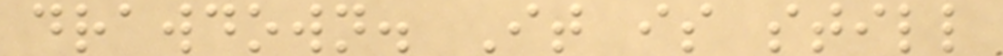drawdown. It is still
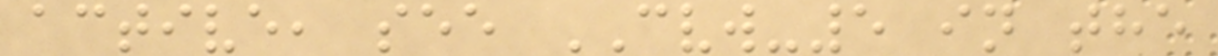active, see CVW-5 in the
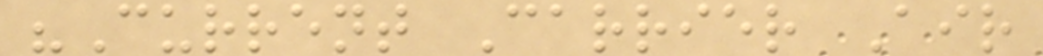"Current Carrier Air
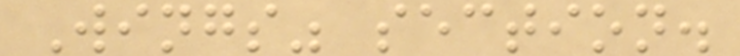Wings" section.
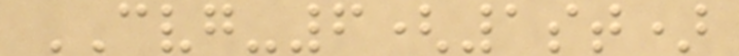CVG-6(1st)
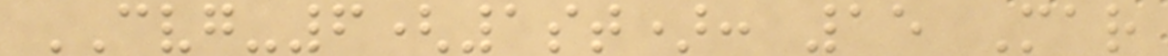CVG-6(1st): 15 Mar
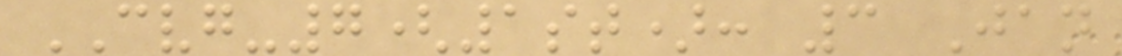CVG-7(1st): 3 Jan
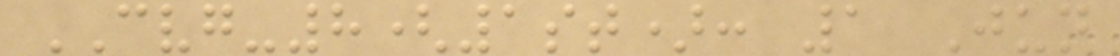CVG-8(1st): 1 Jun
